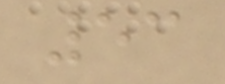53
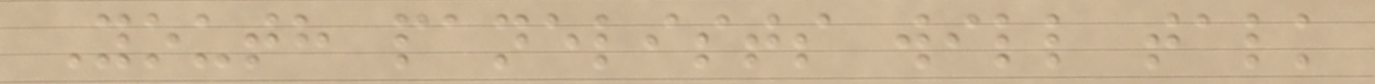Youth panelists will talk
